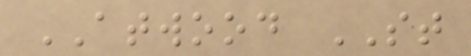ATWOOD ST
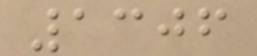1306
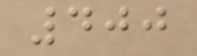400
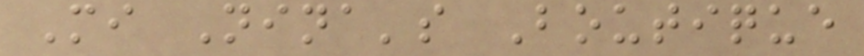Mi Nina's Boutique
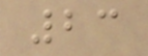23
